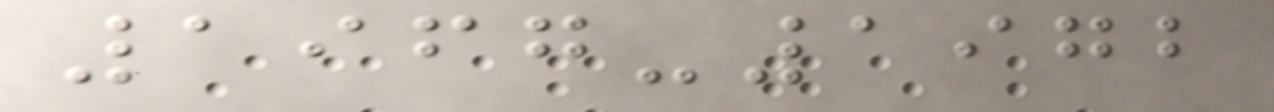1967-1972
